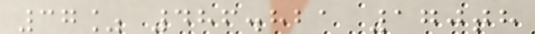37% 486.821 170th
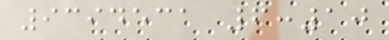9394531 6:10
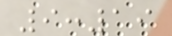9:19
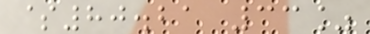$80.21 33%
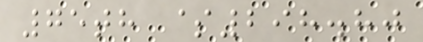75th $298.80
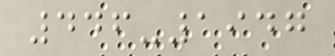446-1947
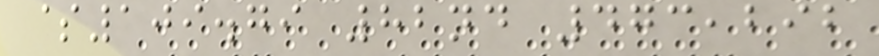$109.79 82nd 473,292
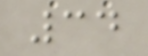34
